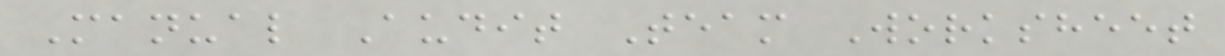Manual Audit Team Worksheet
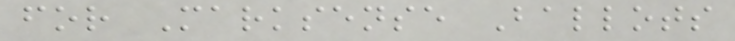for Marksense Ballots
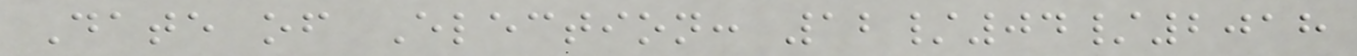Date of Election: 12/04/2018
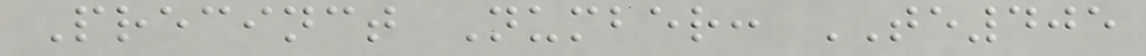Precinct Number: TE405
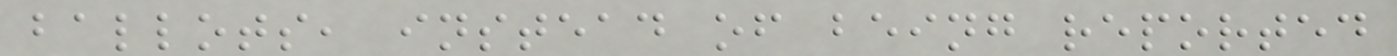ballots, instead of being reported
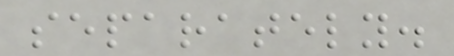separately.
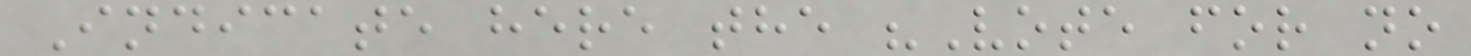Indicate here the "Vote for no
